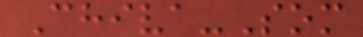Chiva-Som
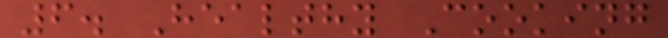6. Healthy Cooking
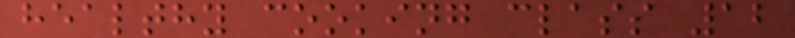healthy cooking class 12
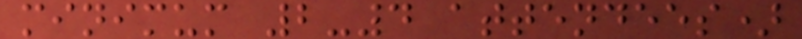minimum 2-4 attendees)
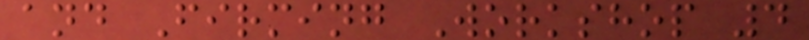and Firming Workshop 4
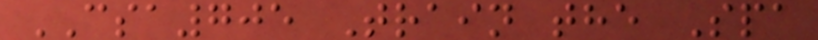CSA705 Train the Spa
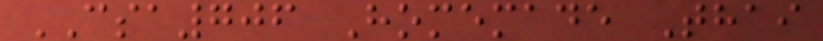CSA706 Homemade Thai
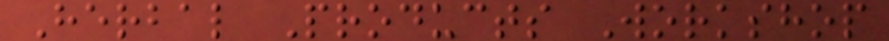Herbal Products Workshop
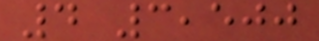4 3,500
